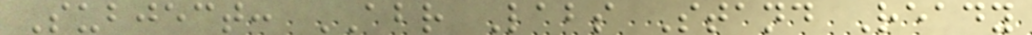Subject: ABR Labs Stand Ready
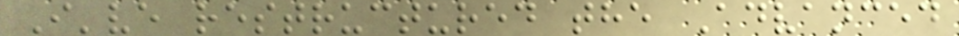I've restructured the Advanced
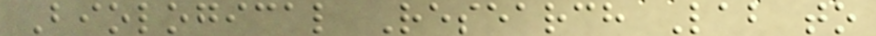Biological Research Lab to
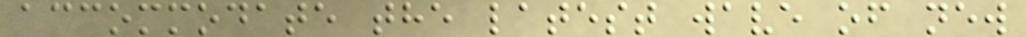accommodate the latest wave of new
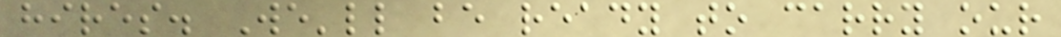hires. We'll be ready to carry our
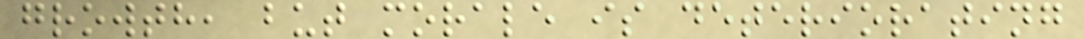growth, but morale is deteriorating
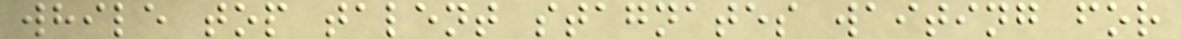while top talent stagnates waiting for
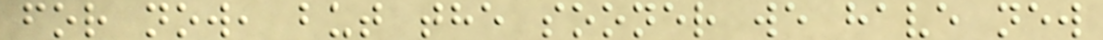for now, but the sooner we have new
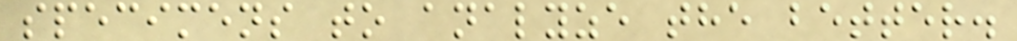specimens to analyze the better.
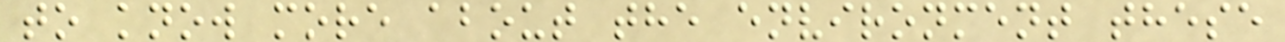to know more about the environment these
